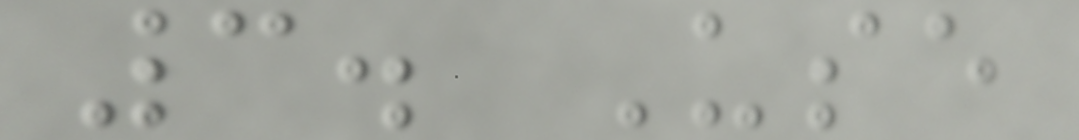3. Use
